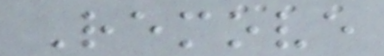Remove
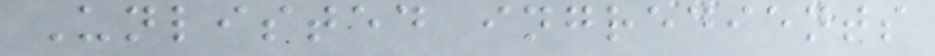Unlisted ingredients
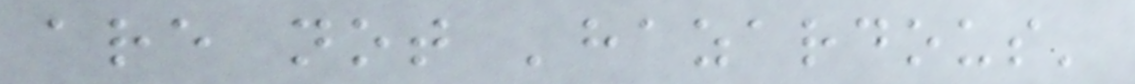are not 'hazardous'
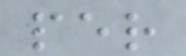per
